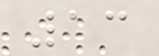13
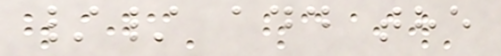// add the
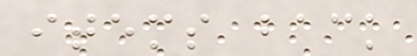items back
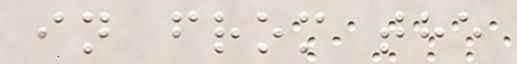in from the
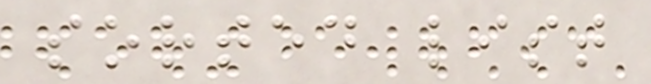sorted list
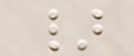}
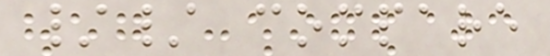// compare
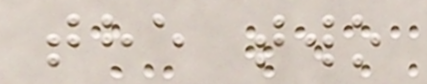the two
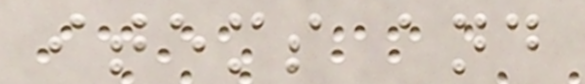items and
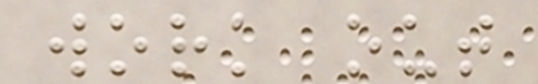work out
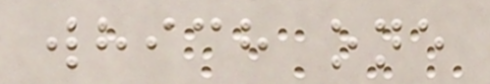which one
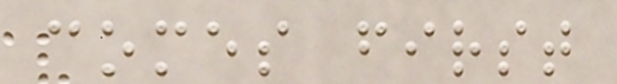comes first
